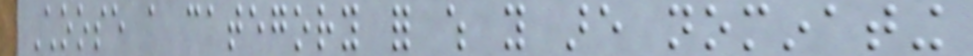Choose a category for which you are nominating
